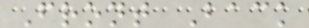Front Back
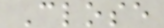Close
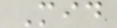Mid
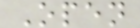Open
